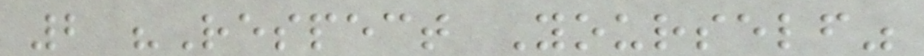2 "Respect Yourself"
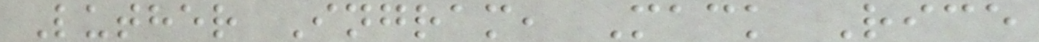Luther Ingram, Mack Rice
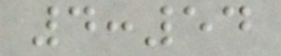4:54
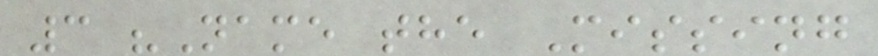3 "Name the Missing
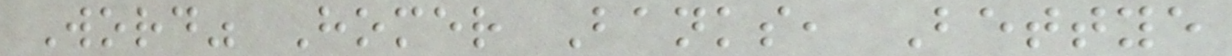Word" Homer Banks, Bettye
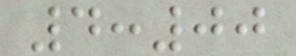4:00
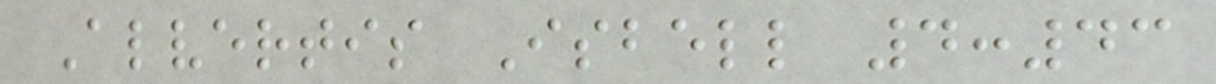Alvertis Isbell 4:43
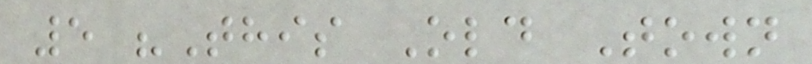5 "This Old Town
